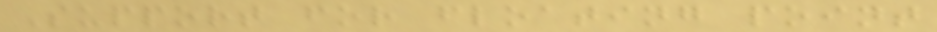Support for floating point
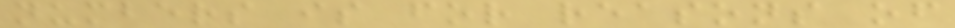numbers is for reasons of
